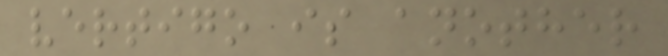vertigo is another
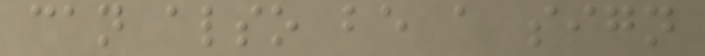can also be a sign
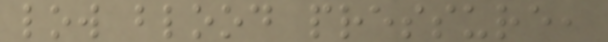low blood pressure,
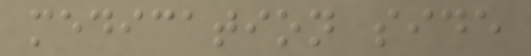medication side
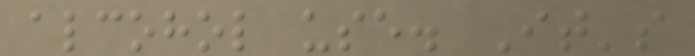alcohol use. It's
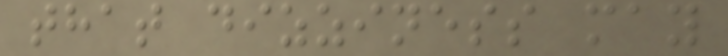that dizziness may
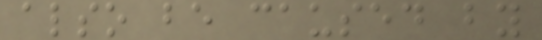also be caused by
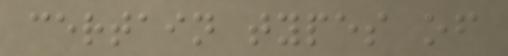certain types of
